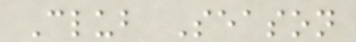Club Season
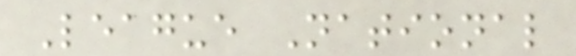League National
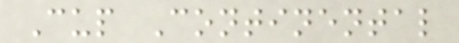Cup Continental
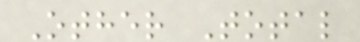Other Total
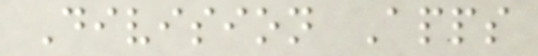Division Apps
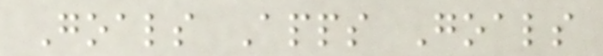Goals Apps Goals
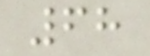68
